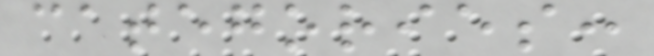categories:
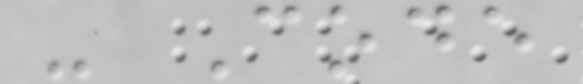- Code
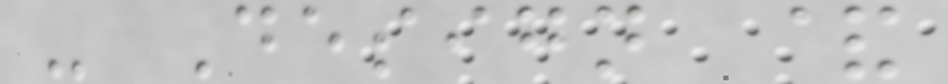- Design &
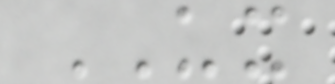UX
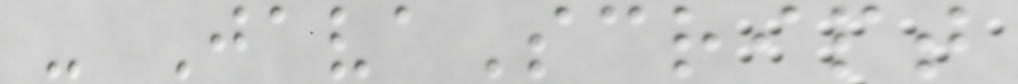- JavaScript
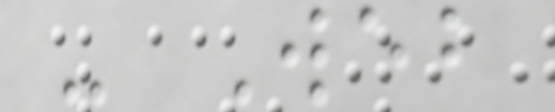- Web
